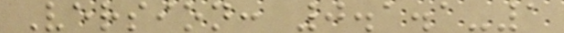Version: 0.1.1-1
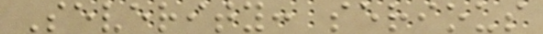Severity: serious
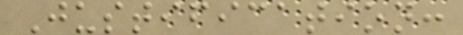Justification:
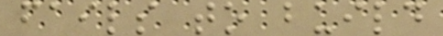fails to build
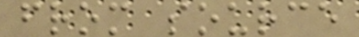from source
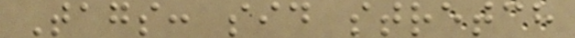Tags: sid stretch
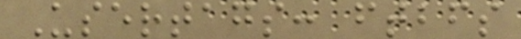Usertags: ftbfs
